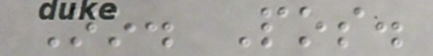No. Pos.
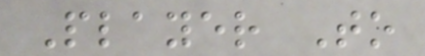Player To
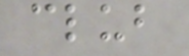club
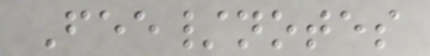Fee/notes
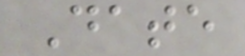Date
